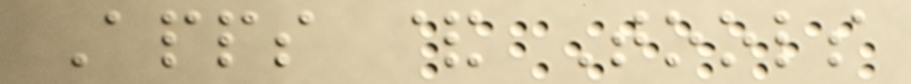Apps & Tools
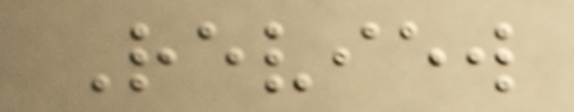Review
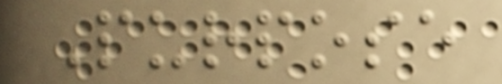Purpose
